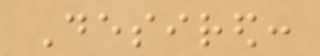Desired:
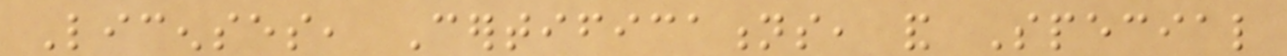Licenses, Certifications, and Special
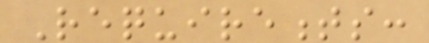Requirements:
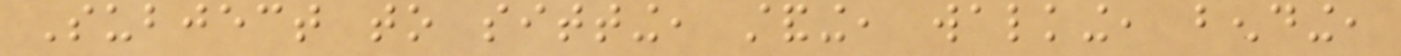Subject to sitting, standing, walking, bending,
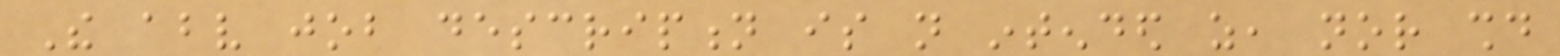The above job description is not intended as, nor should
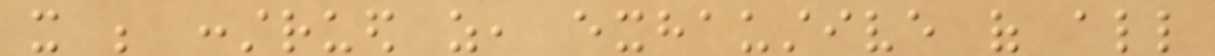it be construed as, exhaustive of all
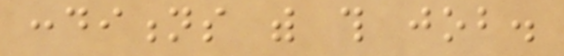conditions with this job.
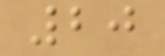20
